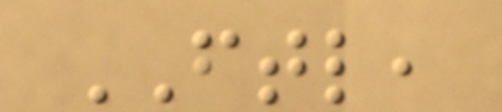FTL,
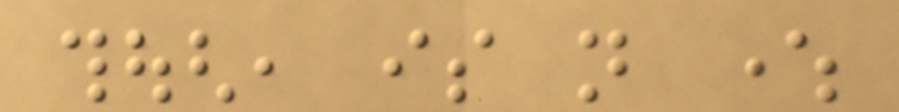though, is not where
